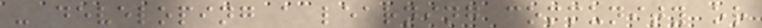- developing a learning community or
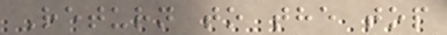Return to the top
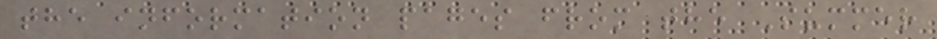the information pages from the Summer
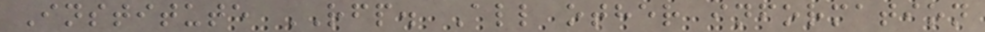Institute RFP. All other information
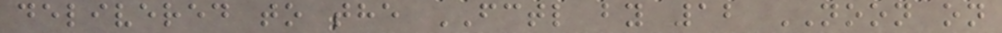delivered to the FCTL by 12 NOON on
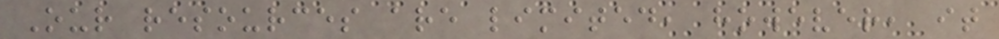Our resources are limited, however, it
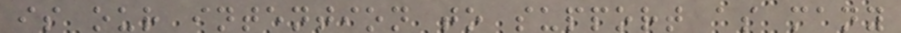is our intention to support as many
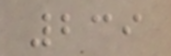239
